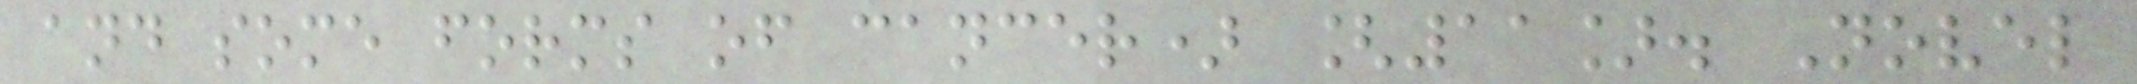and some forms of cancer) [11]. Novel
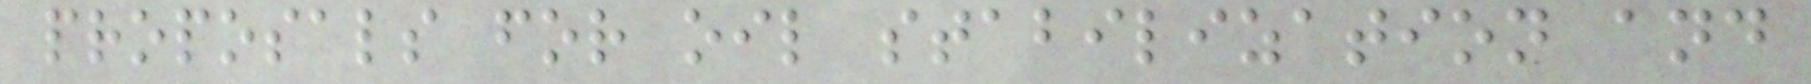proposals for oil stabilization and
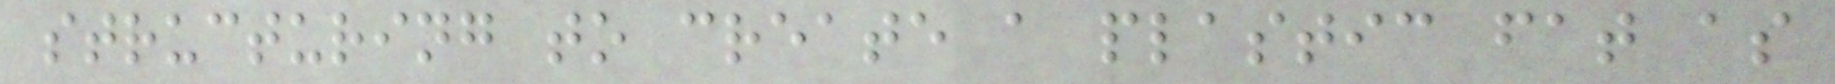structuring to create a plastic fat as
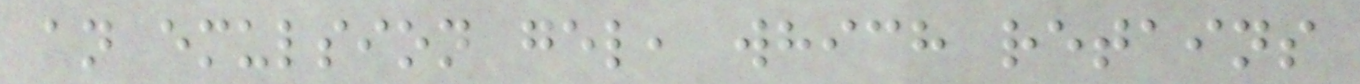an emulsion gel, which retains
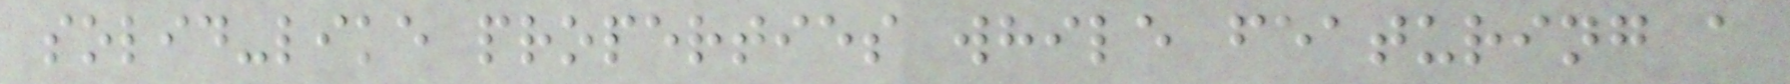solid-like properties while featuring a
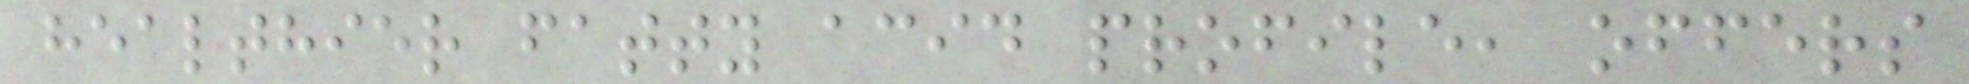healthier fatty acid profile, offers
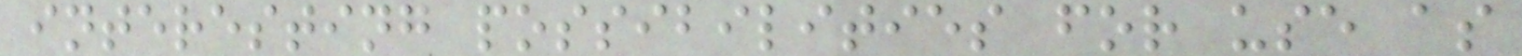interesting possibilities for use as
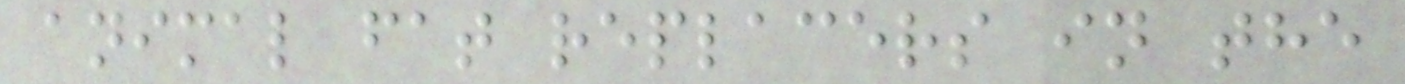animal fat replacers in the
